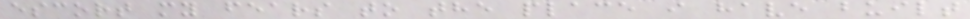escort my fears to the place i have built
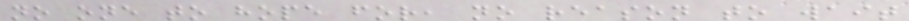no one to hope for, no reason to wait
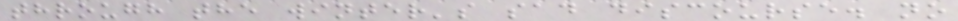through the winter's sad discourse. no
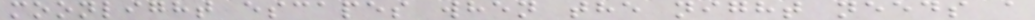moonlight escapes when the night needs a
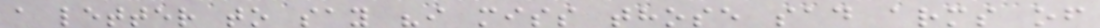a letter to say "i miss those sad arms of
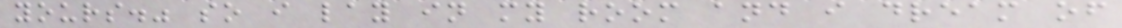yours." so i lay in my room and i dream of
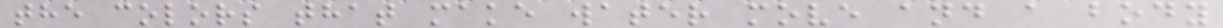the colors that make water move and a body
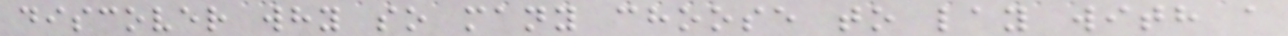discover why so many choose to lay with a
